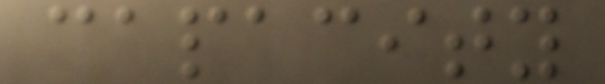capacity
